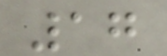17
